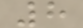8
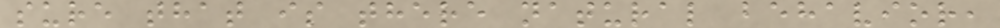sure that is there natural behavior,
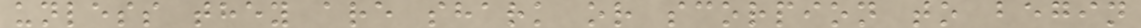unless they are shark or scorpion to begin
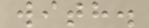with.
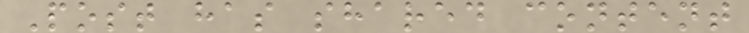Post has shared content
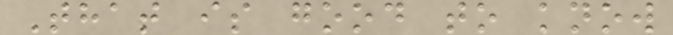That is good to know
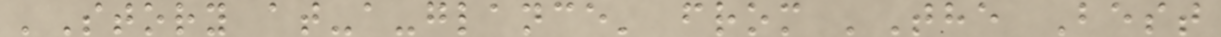'Story at-a-glance' from 'The Best
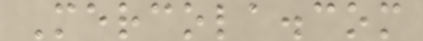Mercola.com
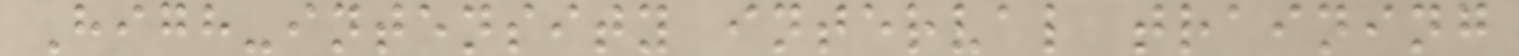High-intensity interval training
